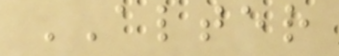ALTER
